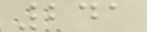241
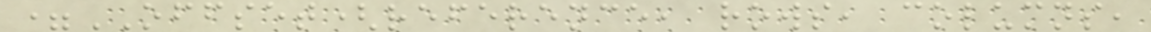=OFFSET(reference, rows, columns,
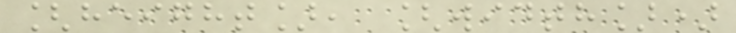[height], [width])
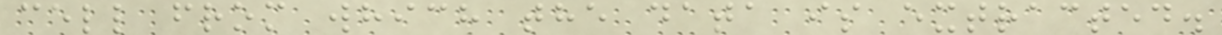cell from which the data is extracted.
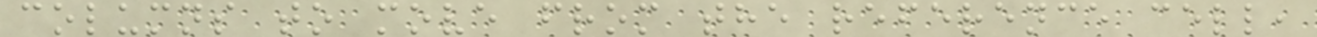columns to move from the reference cell,
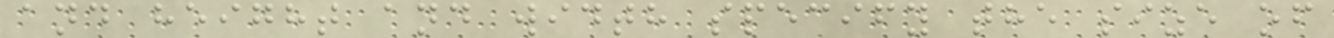and height and width specify the size of
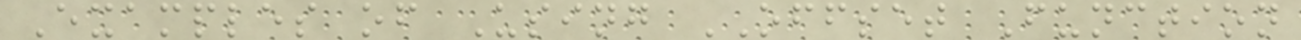Examples of Using OFFSET Function
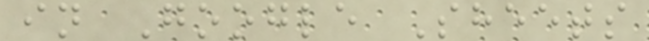in Google Sheets
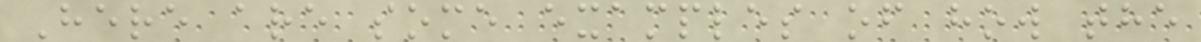Here are some examples of how the
